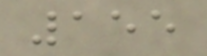155
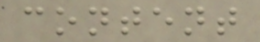content
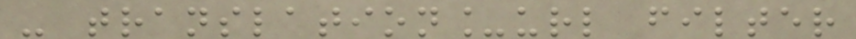- translation_url filter
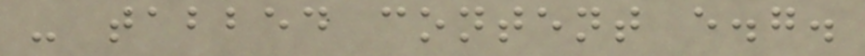- tabbed content e.g.
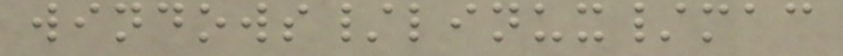windows/linux/mac
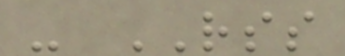- RSS
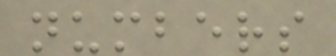numbers
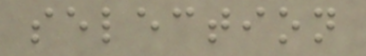selection
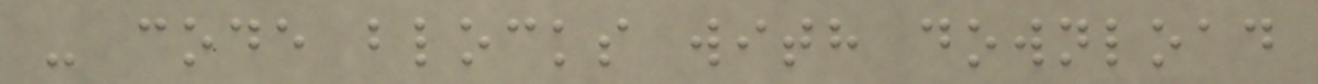- code blocks with download
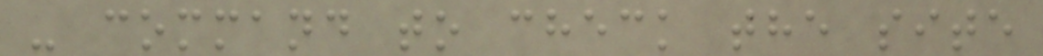- command to check the site
